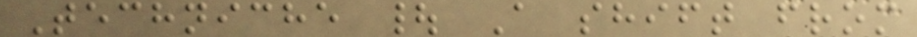Techniche | A shift from
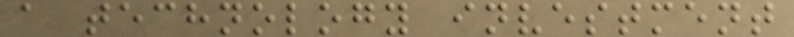a technology investment
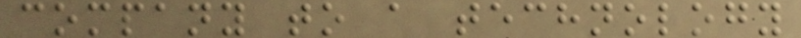company to a technology
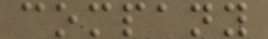company
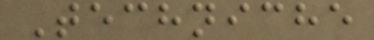Techniche
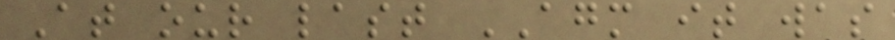At our last AGM it was
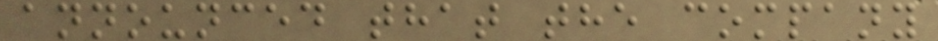announced that the company
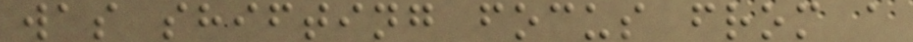was shifting focus from a
